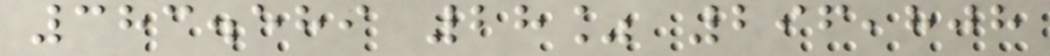383.589 28% 296,808
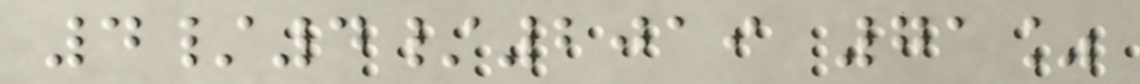4/4/2019 71%
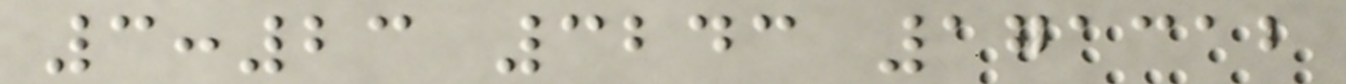3:23 3243 171312
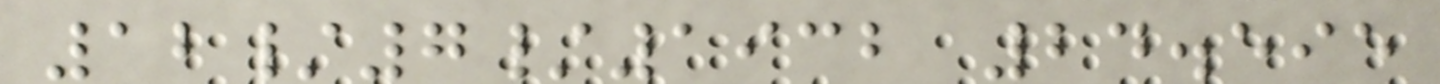12/7/1932 24.595
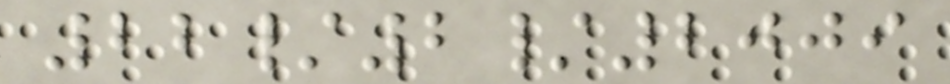22/2/2009
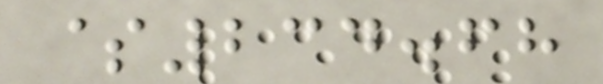$234.68
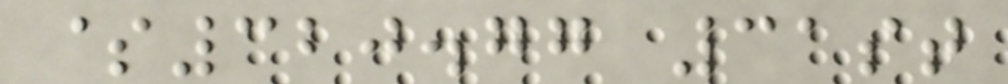$320.77 31st
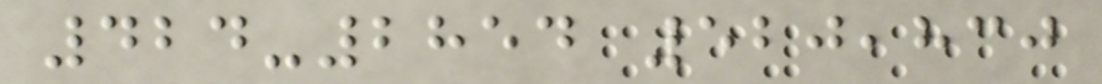424-2854 520,830
